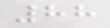88
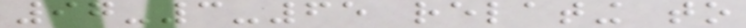97-3-65 relating to
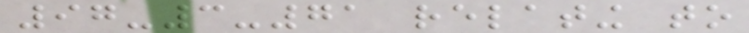97-3-71 relating to
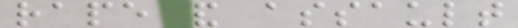rape and assault
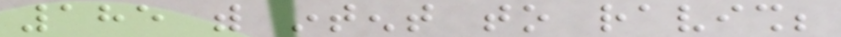185 with intent to ravish;
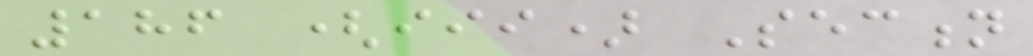186 (iii) Section
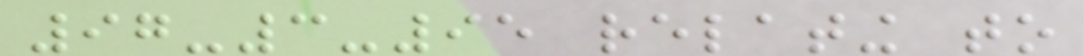97-3-95 relating to
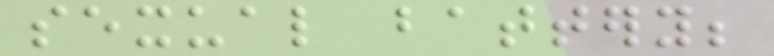sexual battery;
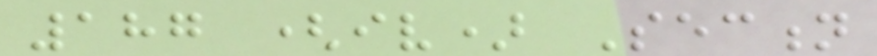187 (iv) Section
